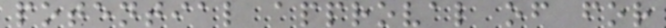potential approval of for
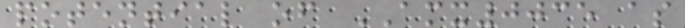potential of AMX0035 as
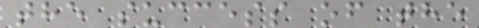the success of the
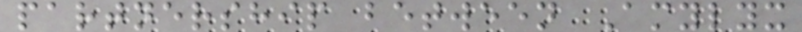partnership between Amylyx
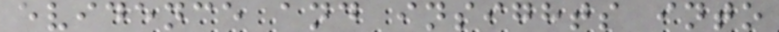evidence and insights into
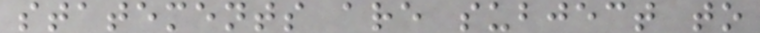statements are subject to
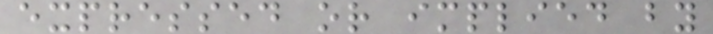expressed or implied by
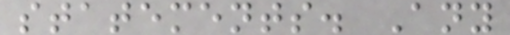statements. Any
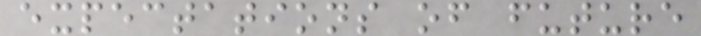expectations of future
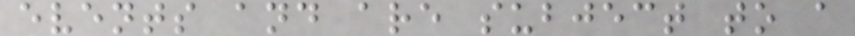events and are subject to a
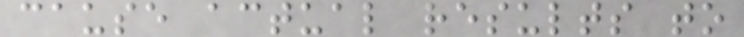cause actual results to
